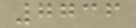7736
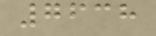7638
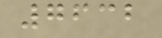7632
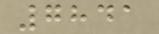7841
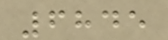6845
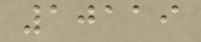10119
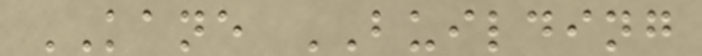KANE BUILDING
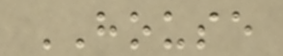HOUSE
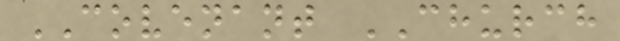COVENANT CHURCH
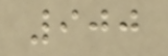900
